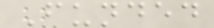Funded
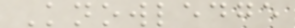Knowledge
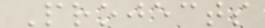Projects
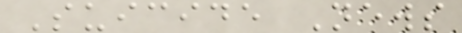Suicide News
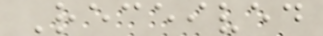Received
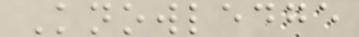Knowledge
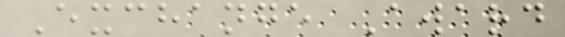Exchange Award
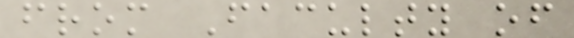from Faculty of
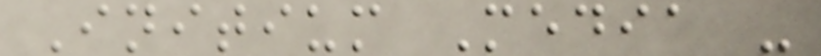Initium Media -
